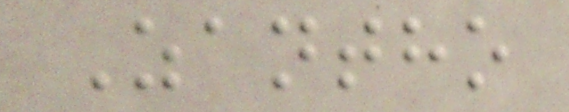Zantho
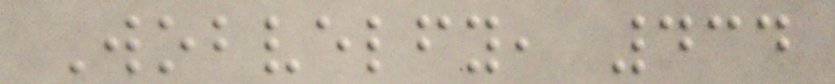Wobvelfy, 434
